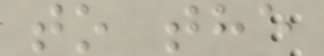to the
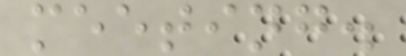meeting.
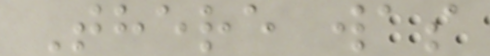There was
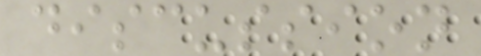discussion
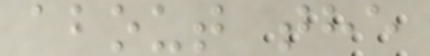about the
